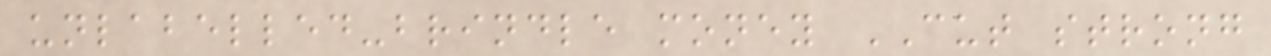unlabelled-brindle money CUT strong
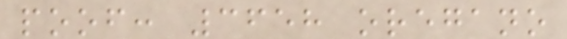poof: 3658 oregano
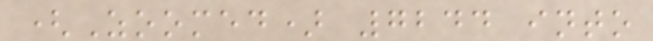(Zoomed) 7244 into
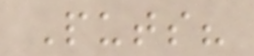Puts?
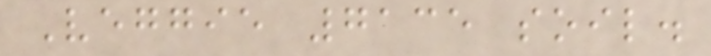Veggie 7135 soil.
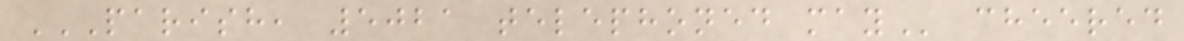PARISH, 5021 TELEPHONED MAY cheered
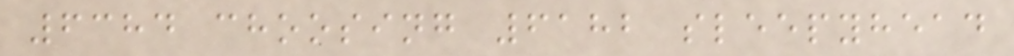6384 choosing 6182 sleepyhead
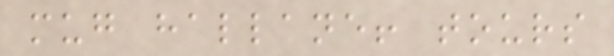mug hallane! tours
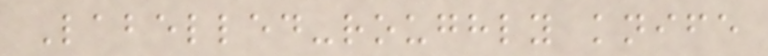Labelled-roughly knife
